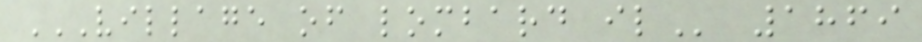VILLAGE OF LOMBARD IL 1869
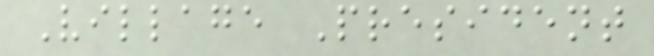Village President
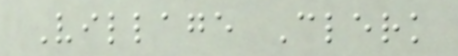Village Clerk
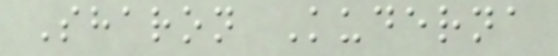Sharon Kuderna
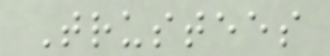Trustees
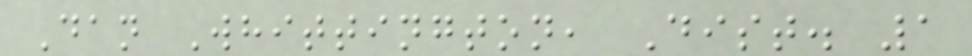Dan Whittington, Dist. 1
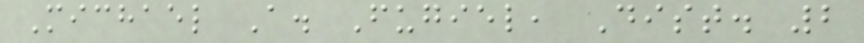Michael A. Fugiel, Dist. 2
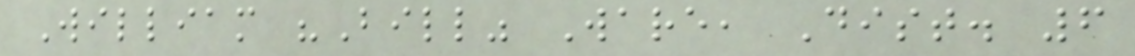William "Bill" Ware, Dist. 6
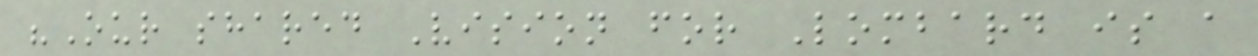"Our shared Vision for Lombard is a
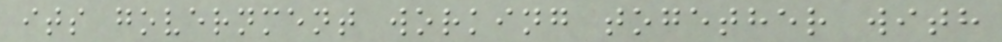its government working together with
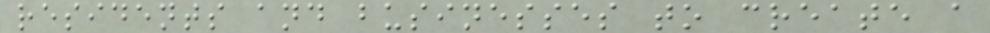residents and businesses to create a
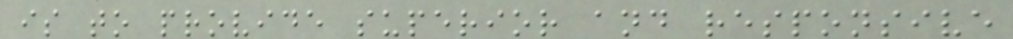is to provide superior and responsive
